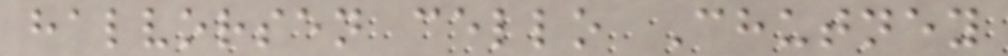halvorsen cello Chutney
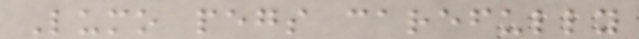Lumo pegs carefully
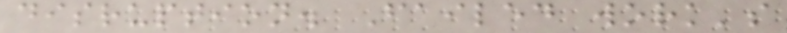disruption. Failed work's
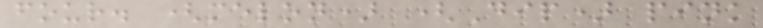four. (melon) (Dip) pink
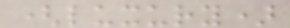(luxury)
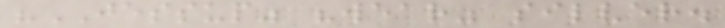"JESSUP" "wear" silver.
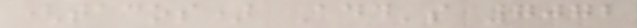(tacos) Add's 7072
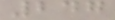247
